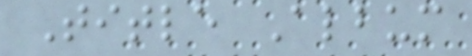Title Album
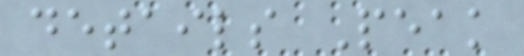details Peak
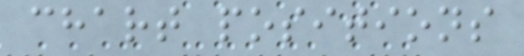chart positions
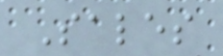Sales
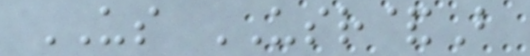US USR&B
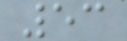53
